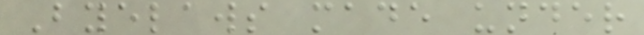Byelaws made under
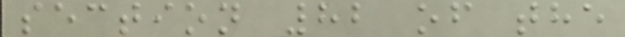section 82 of the
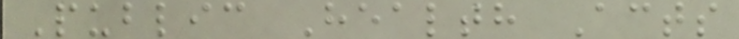Public Health Acts
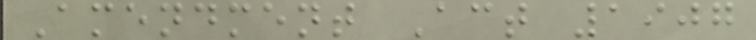Amendment Act 1907
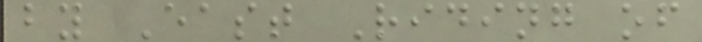by East Riding of
